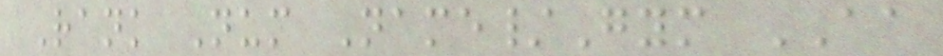Rank Num Name/Gym AA
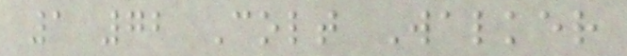1 72 Colt Walker
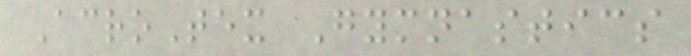AcroTex Gymnastics
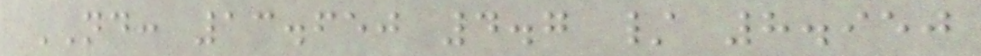ND: 13.650 4.7 / 8.950
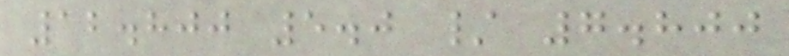12.800 5.0 / 7.800
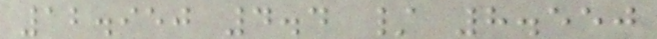12.950 4.4 / 8.550
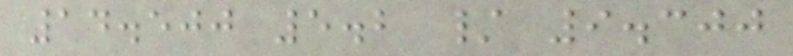14.500 5.2 / 9.300
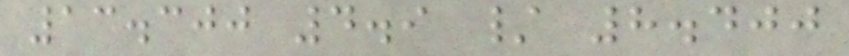13.300 4.9 / 8.400
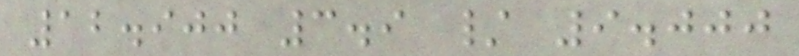12.900 3.9 / 9.000
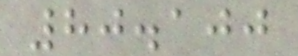80.100
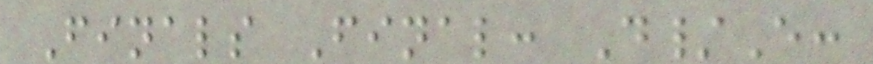Finals Final: D/E:
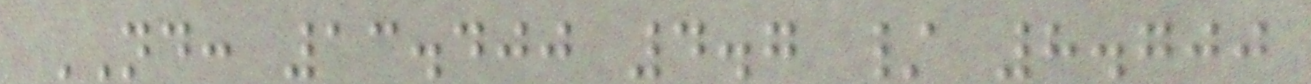ND: 13.400 4.7 / 8.700
